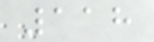118
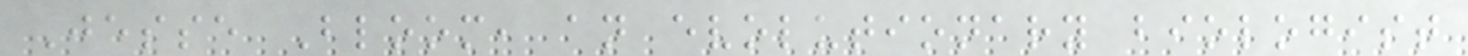Jesse Bloom, an evolutionary biologist
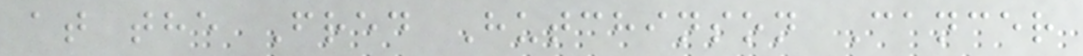at the Fred Hutchinson Cancer
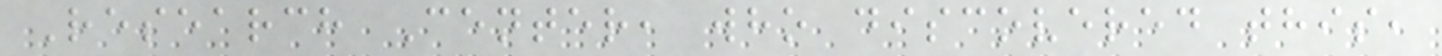Research Center, who discovered this,
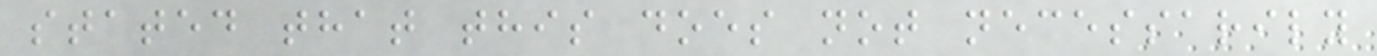stated that this does not necessarily
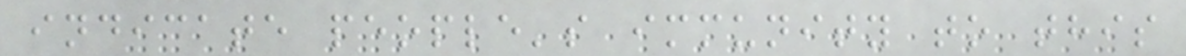indicate people's immunity to this
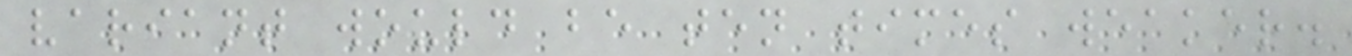variant would be ten times weaker.
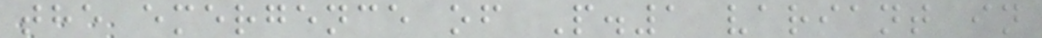the emergence of P.1 variant in
